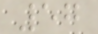57
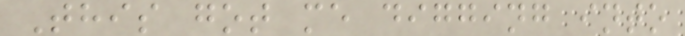This got me digging into
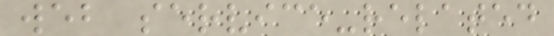web service-related
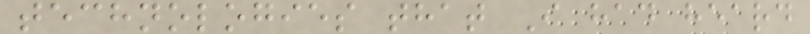technologies that I had heard
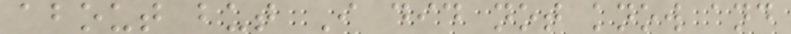about but I did not know and
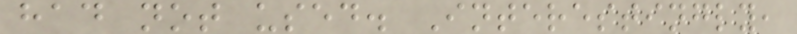had not used. Interestingly,
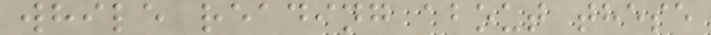while reading about these
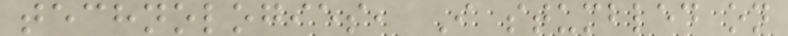technologies, I stumbled on
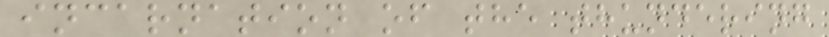incarnation of the thundering
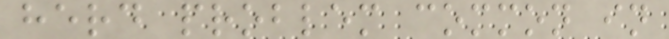herd problem common in
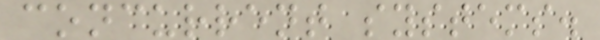concurrent systems.
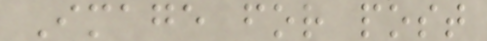Image for post
